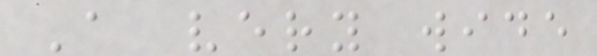A very wide
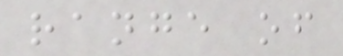range of
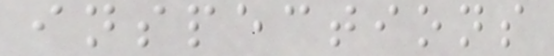inspections
